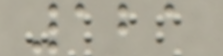121
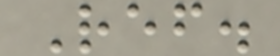Ref.
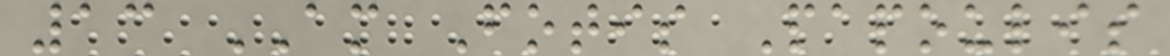13 AM Fotis Papoulis
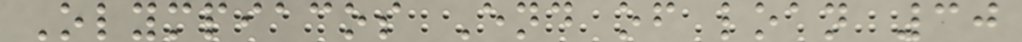Olympiacos End of loan 30
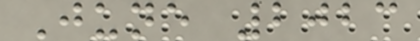June 2023
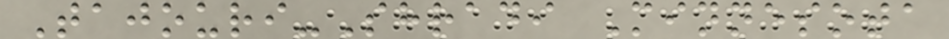Tajouri-Shradi Minnesota
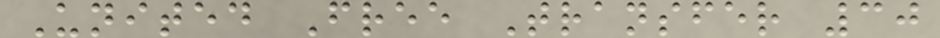United Free Transfer 30
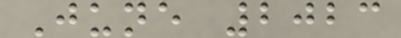June 2023
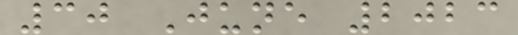30 June 2023
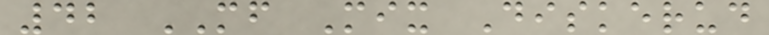42 MF Mix Diskerud
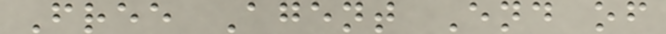Free Agent End of
